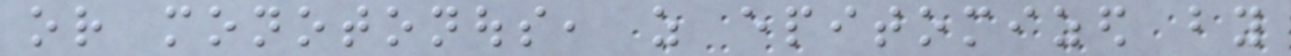or monotonous, as epitomized by
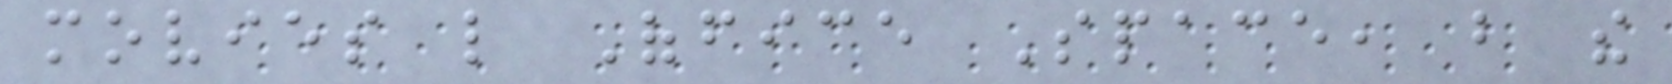movies like Office Space, but the
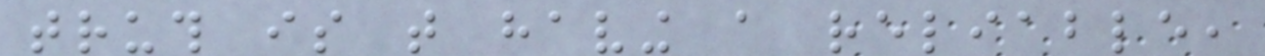truth is that having a reliable,
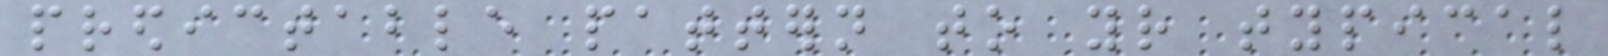predictable pattern to your typical
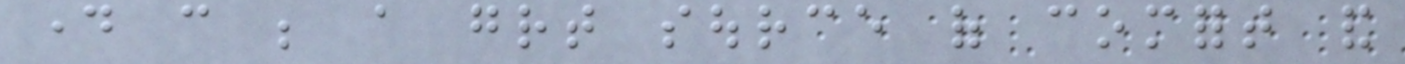day can be a great source of comfort and
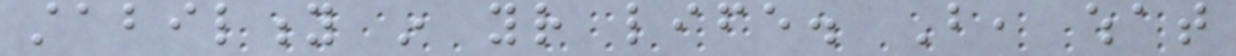stability in your life. But, what
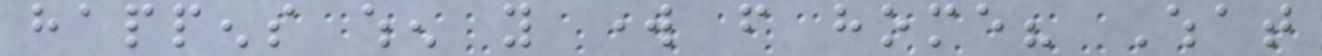happens when you work from home? What
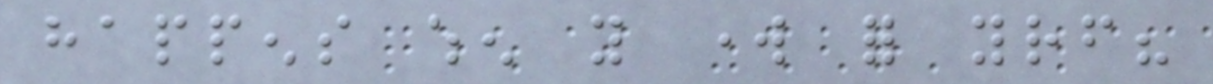happens when you work for yourself?
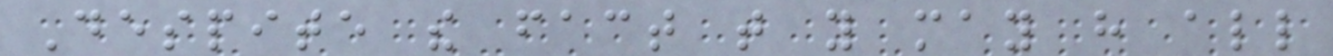Despite the fact that you may have all
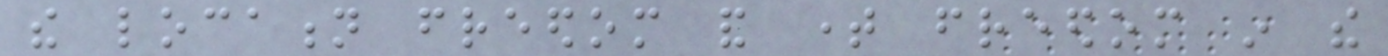the location freedom and time freedom in the
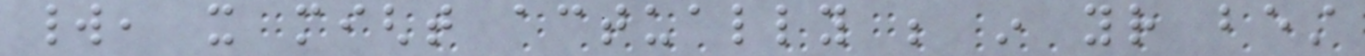world, it might actually be in your best
